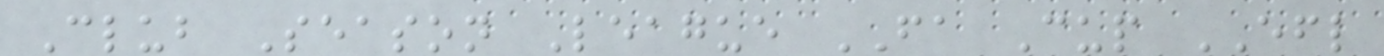Club Season League FA Cup EFL
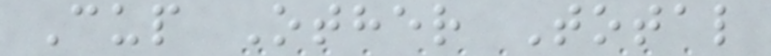Cup Other Total
